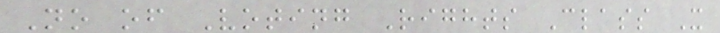No of Voting Rights Class X
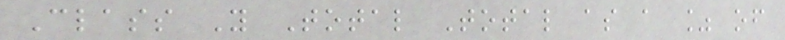Class Y Total Total as a % of
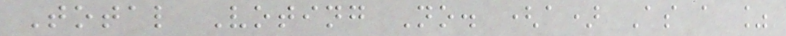Total Voting No. (a) As a %
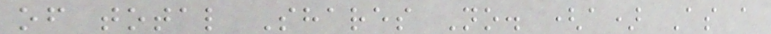of total Shares No. (a) As a
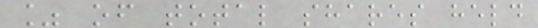% of total shares held
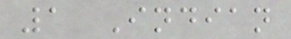1 Indian
